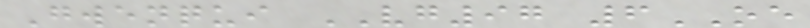Gwenqui VG97 6OE
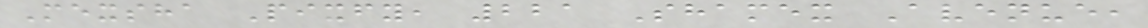Mexsha Pixfy, 221 Shamex Avenue,
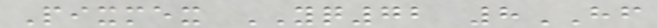Pixmex YQ72 8HF
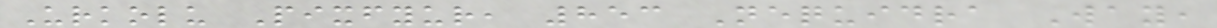Urkolu Pixfyur, 853 Nequidra Way,
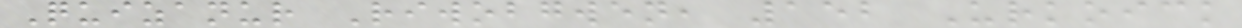Quizanur Riwobgwen, 152 Urkoick
